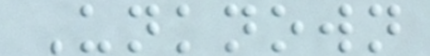Unknown
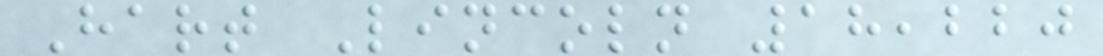Hart Lincoln 18,220
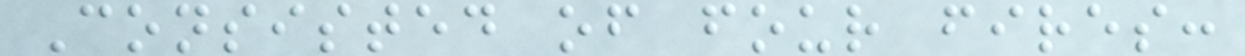Consisted of four fires:
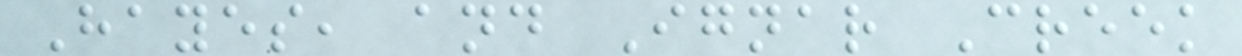Hayes, and Ignar Creek
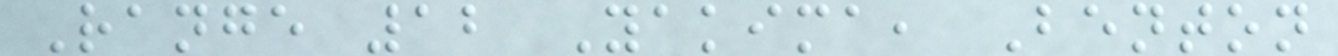Range 12 Yakima, Benton
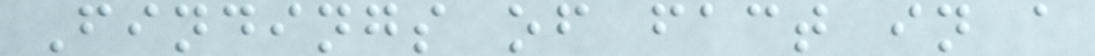Findings of fact in a
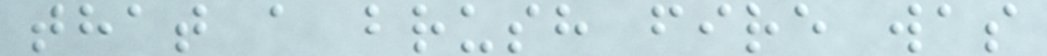that a brush fire was
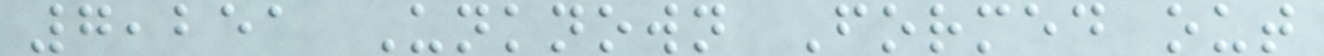7,251 Unknown Formed out
